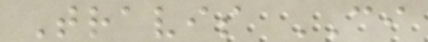Travis CI
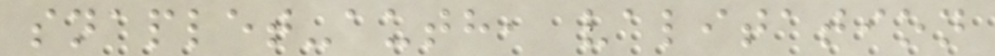snaplet-auth, valitation
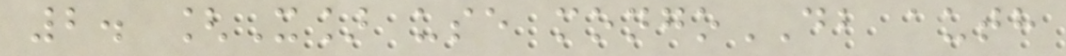2. [X] use mongoDB auth
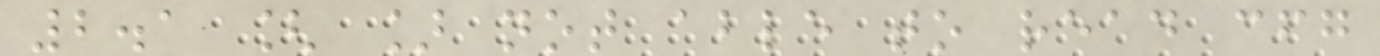2.1 [ ] not able to read cfg
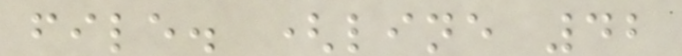file. (line 42
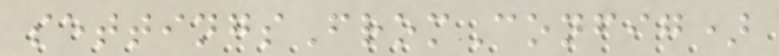settingsFromConfig)
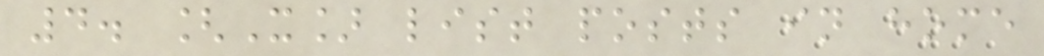4. [X] list posts in home
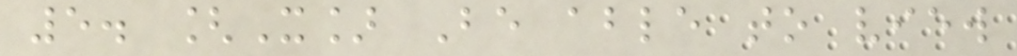5. [X] Be able to view
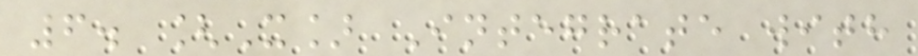6. [X] Integrate with
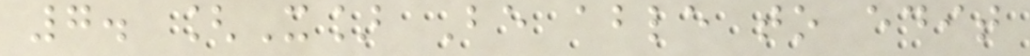7. [X] Be able to edit
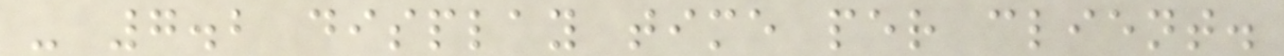- 7.2 display time per client.
